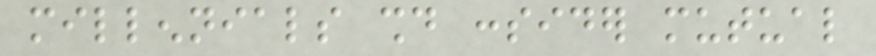millennials should consider mutual
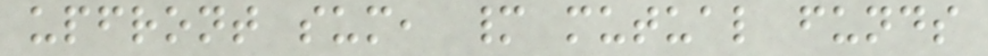upfront sum, many mutual funds
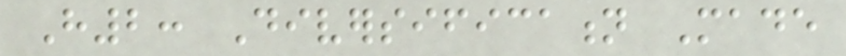H2: Diversification Made
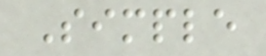Simple
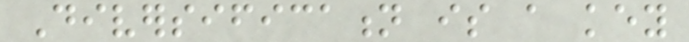Diversification is a key
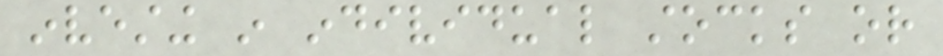investing in individual stocks or
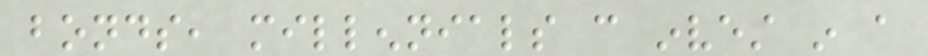bonds, millennials can invest in a
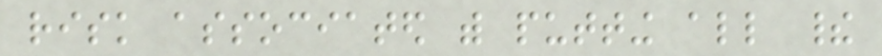risk associated with putting all their
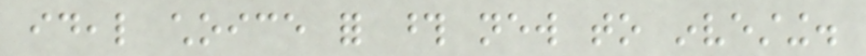ideal choice for those new to investing.
